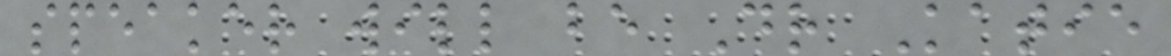speaker will be Dr Katie
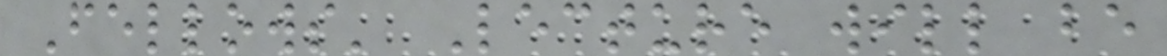Fellows' Lecture will be
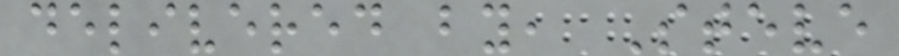delivered by, Steve
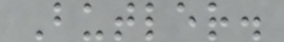Butler.
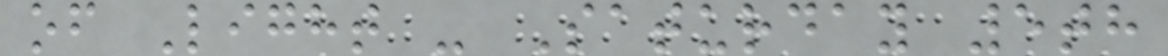of Light - Saturday 5th
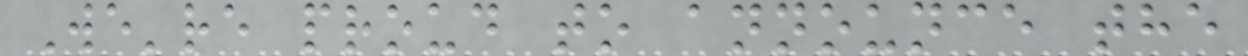We're proud to announce the
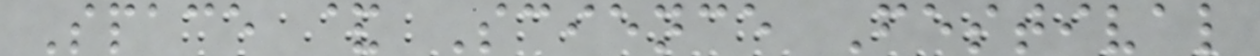Space & Science Festival
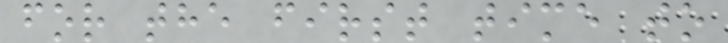for the first time to
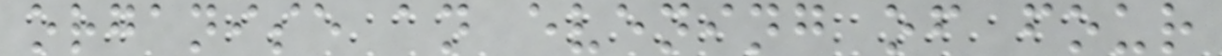organise an evening of four
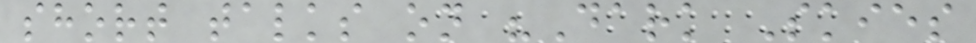short talks on "Dark Skies
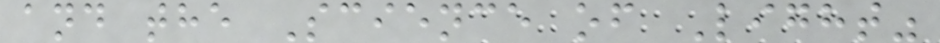and the Science of Light"
